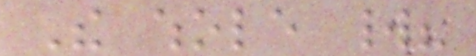The whole world?
